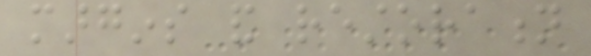margins and restoration
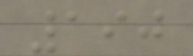190
